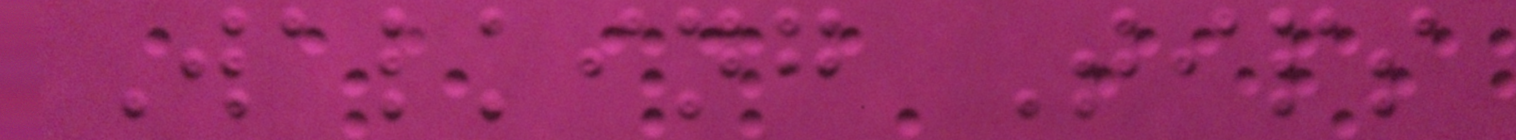Walking Tips
